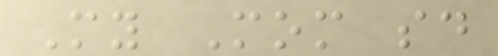My Mom said
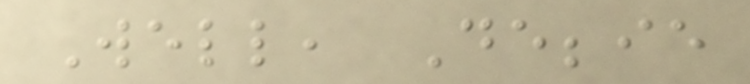Well, Debbie
